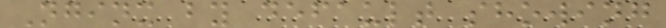Nginx by default showing
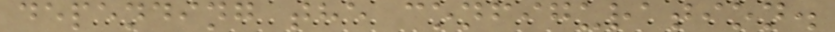depending the configuration.
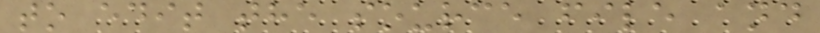to edit the source file and
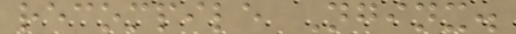recompile Nginx.
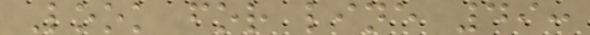Look for line 49:
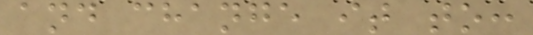and change it to:
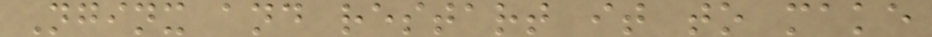Nginx and restart it to make
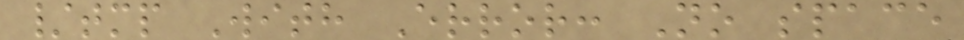/tmp With Error: No space
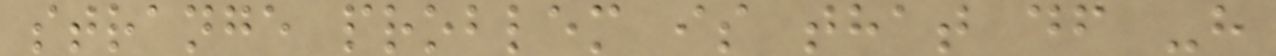strange problem is that df -h
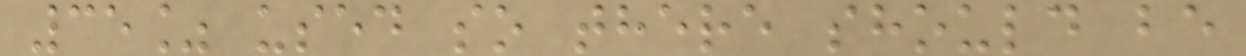35% used so there should be
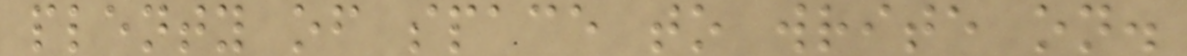plenty of space to write on.
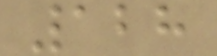128
